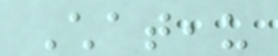Chateau
